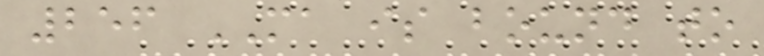256 MA is bound to
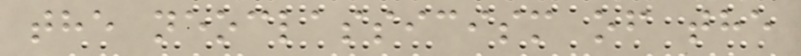the neoclassicism of the
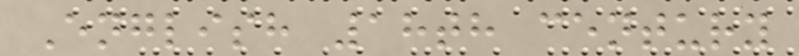English 18th century
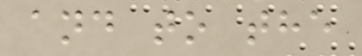and to the
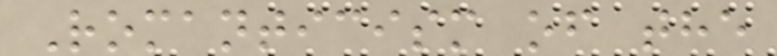Romanticism of the
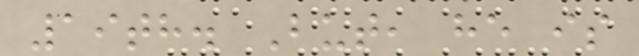19th. But, he is
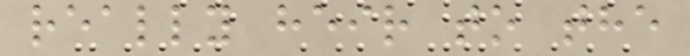really heir to the
